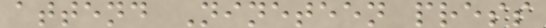attend Nineteen press
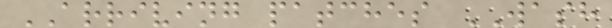ARRIVING patches WASH
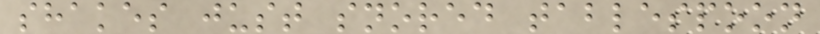shakes just snored tablespoon
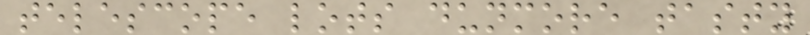telescope lots dunmore tasty
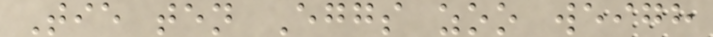Tie ten Eggs zoo weigh
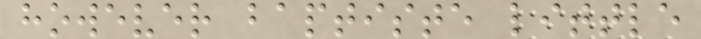however baptiste little
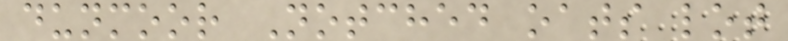dunmoor Notched oats lot
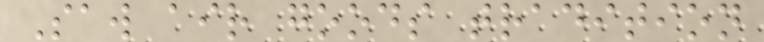Saw air goods tradition
